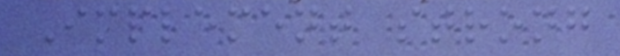Implement strong
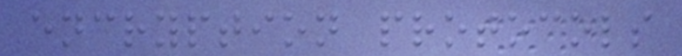encryption protocols
